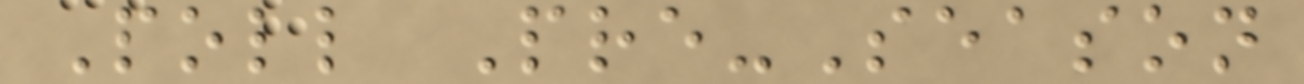Poll Pre-Season
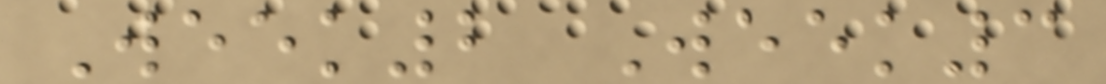Week2 Week3
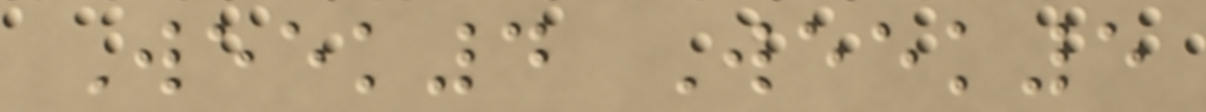Week4 Week5
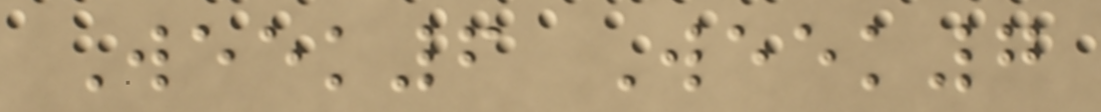Week6 Week7
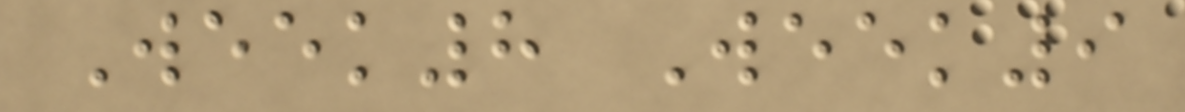Week8 Week9
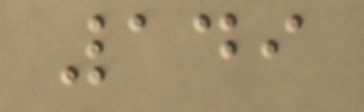149
